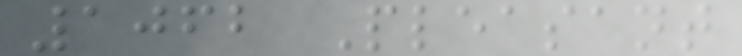1062 Pleasant
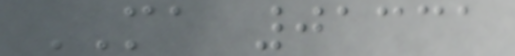MA 01331
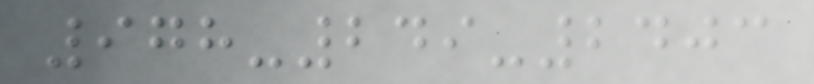978-249-2403
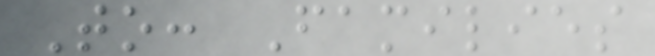To: Families
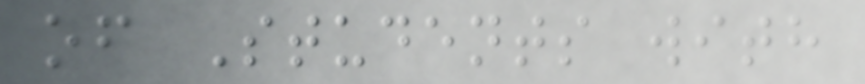of Students with
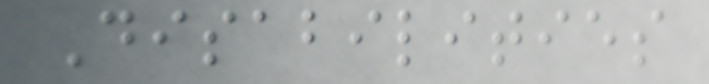Disabilities
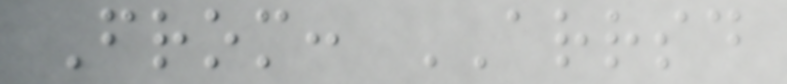From: ARRSD
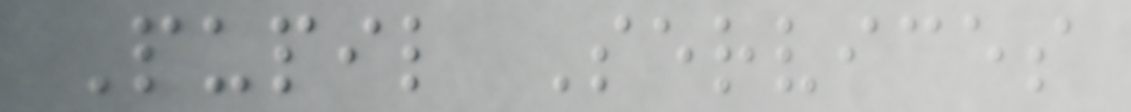Pupil Services
